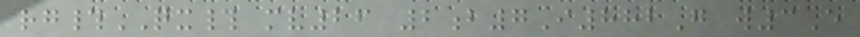rg#QX# mv26 2b7I882G w3E
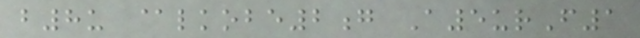b8u @lkobe2g A5urF1
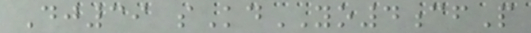Dj39 sKdYO4cfP
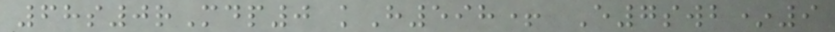68s0rMdp0 kH598+ E7swb*9
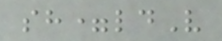sh=ldV
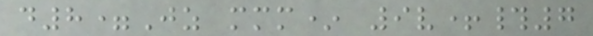d8=Jz mmm* 9v+#7
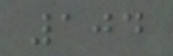104
